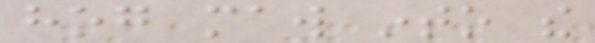hog maw into the
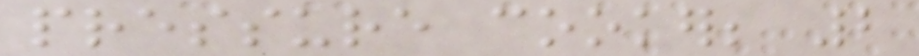pressure cooker; 2
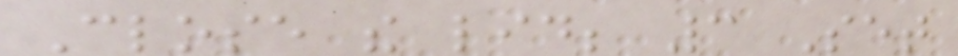Close the lid; 3 Set
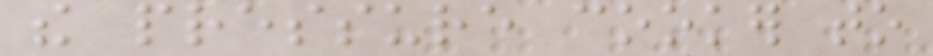the pressure cooker to
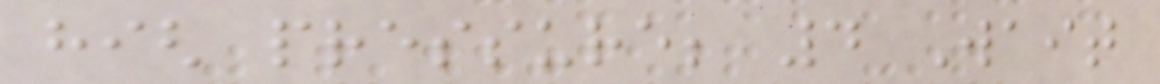high pressure; 4 Wait
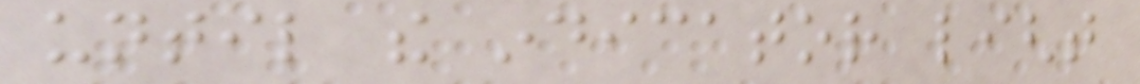until the indicator light
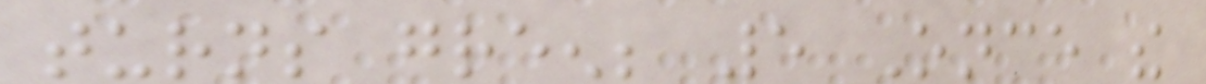turns green; 5 Once the
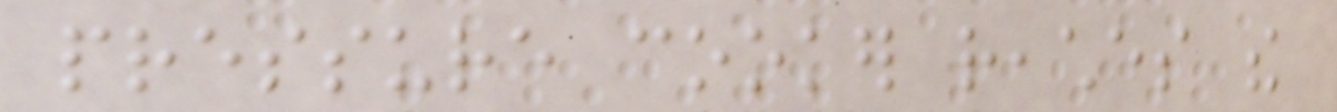pressure cooker reaches the
